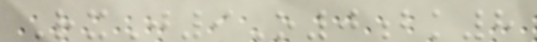RxJ9O0bk8
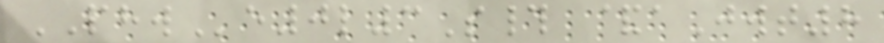PHWe0l3S# &aJwt8
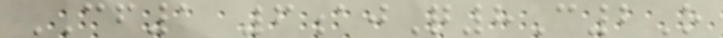CF1 6ajQ8C2O
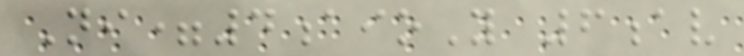Ni=4aioY 6av
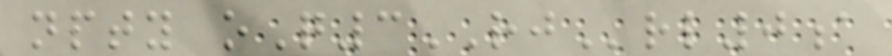npty oQ3RJrl0a
